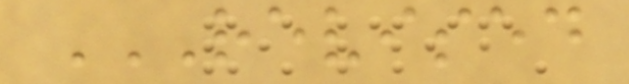REVISED
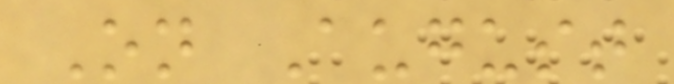On August
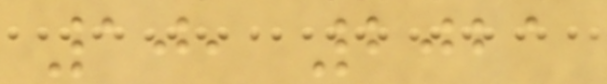10, 2021
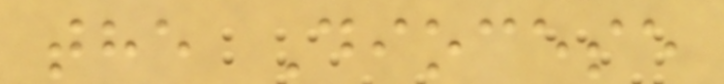the Diocese
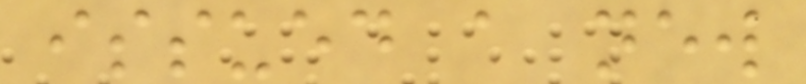issued a new
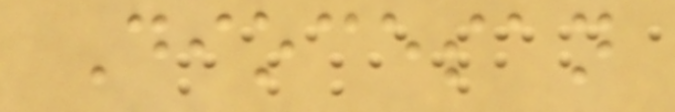Diocesan
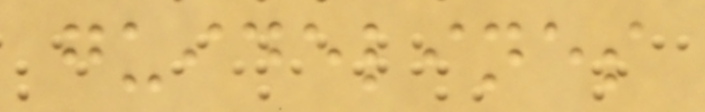guidelines
